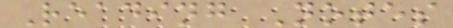Reading Notes
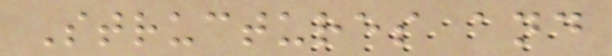Structures and
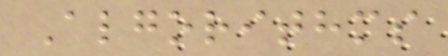Algorithms
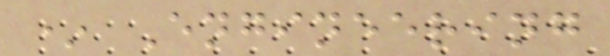* Engineering
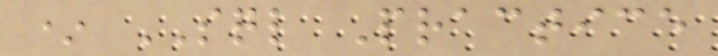* SQL Practice
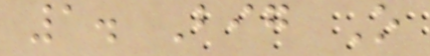1. Big O
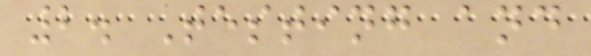2. Testing and
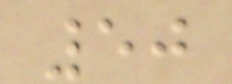50
